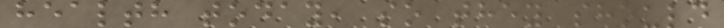health today, so they should
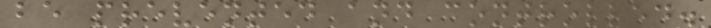be prevented and controlled.
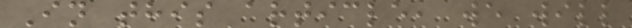In this article, we will
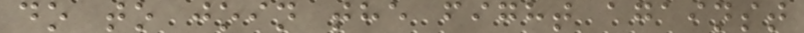do to join the fight against
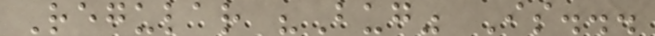Regular "Bug" Is...
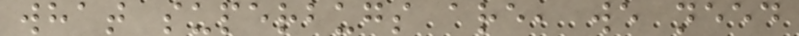what superbugs are, we need
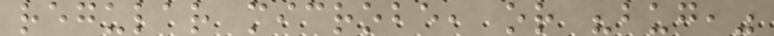regular microbe, or "bug,"
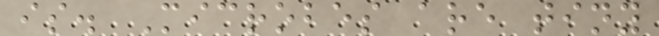is. Microbes are tiny
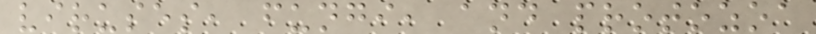viruses, fungi, and protozoa
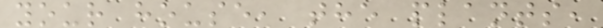your house, the plants,
